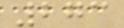273
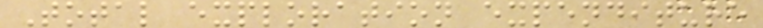Total exploration expenditure
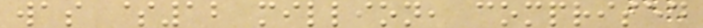was $12 million, comprised
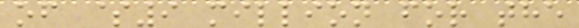of $9 million for the
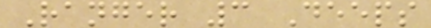Ranger 3 Deeps
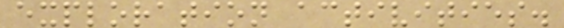exploration activities.
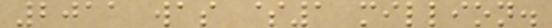2011 was $1 million.
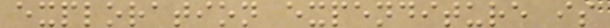exploration expenditure is
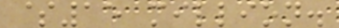$15 million.
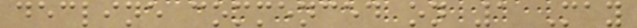decline commenced on 1 May
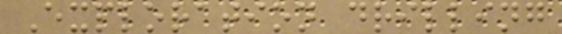Exploration drilling
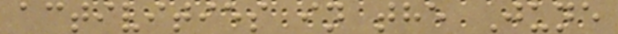activities in the June
